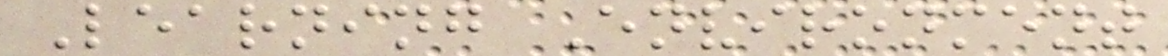Learning Environment
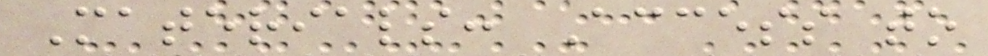Materials: Access to
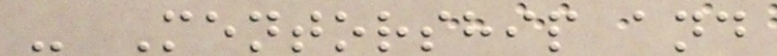- Mentorship and
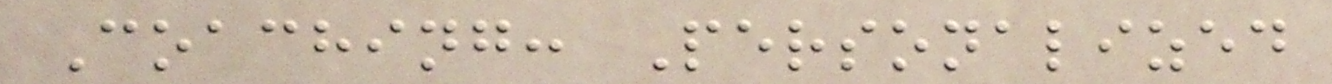Coaching: Personalized
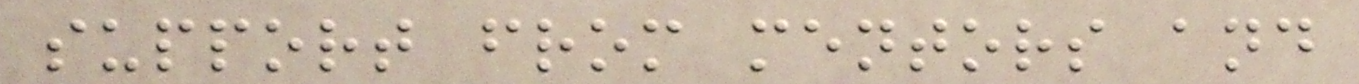support from mentors and
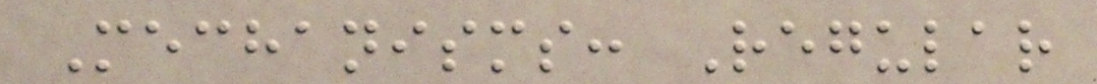Mechanisms: Regular
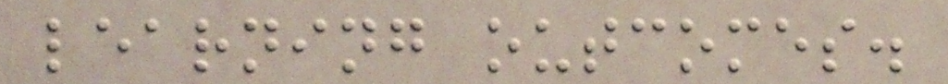learning outcomes.
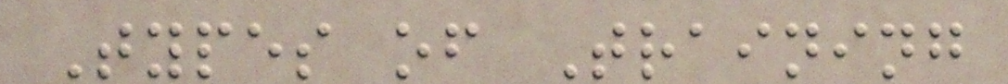Types of Training
